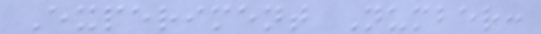Experiment Number:
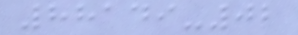88149-02
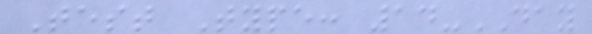Test Type: 14-DAY
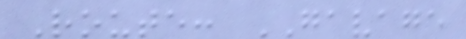Route: GAVAGE
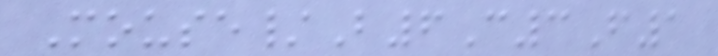Mouse/B6C3F1
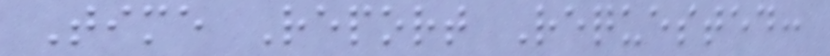Time Report Requested:
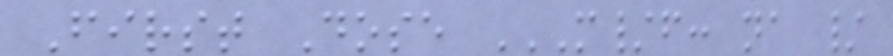First Dose M/F: NA /
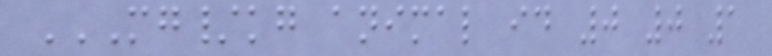MG/KG ANIMAL ID 0 0 1
